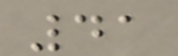41
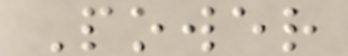Power
